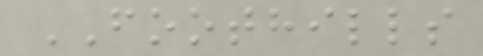FOOTHILLS
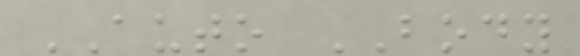AUTO BODY
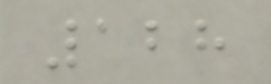128
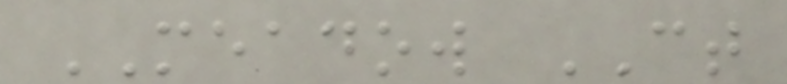MEADOW CT
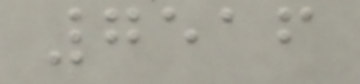7516
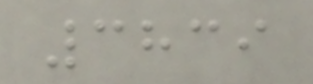3839
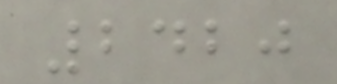2420
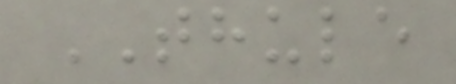THULE
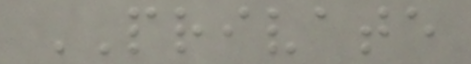PRIVATE
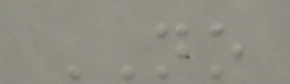NO
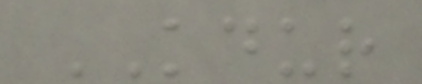KDUR
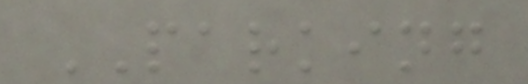PARKING
